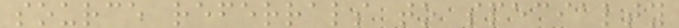source referrals to specialty
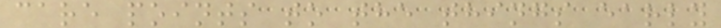care points to the things early
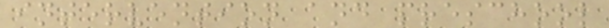intervention and preschool
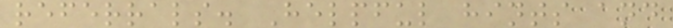referrals. Helpful hints and
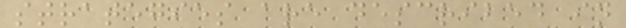strategies are described in
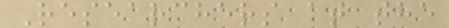Researchers at the
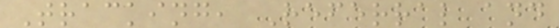Tracking, Referral and
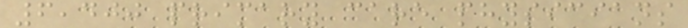6,400 primary care physicians
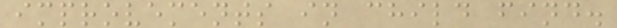improvements in child find.
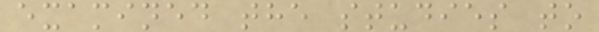examined the studies to
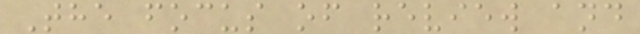The focus of review and
